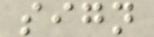sign
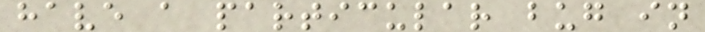have a particular bug in
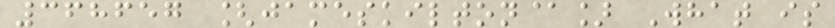368657 [jameskilton@] What is
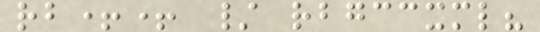rb++ / rbgccxml?
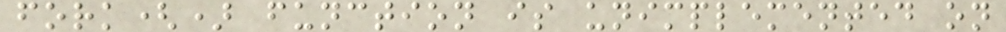fork() function is unimplemented on
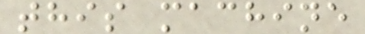this machine
